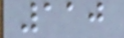110
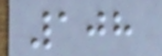108
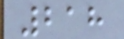218
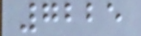7225
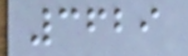3629
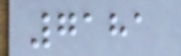7181
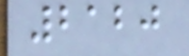2120
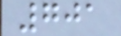701
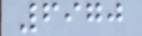6970
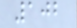102
